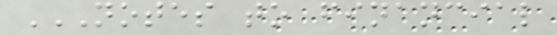NOTES TO FINANCIAL
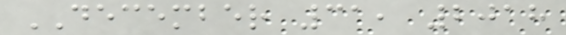DECEMBER 31, 2018
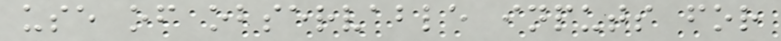use of observable inputs for
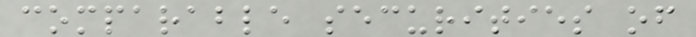comparable securities of
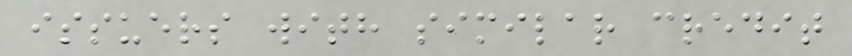issuers with similar credit
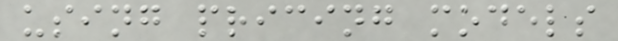using pricing models
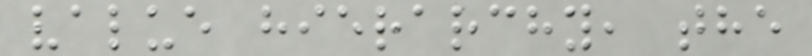value hierarchy, the
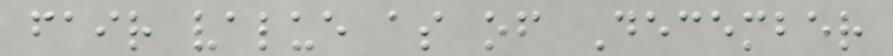fair value as of December
